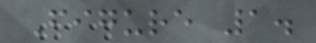Figure 1.
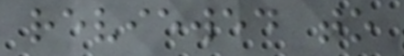reviewed to
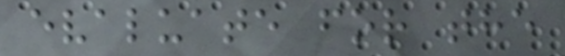evaluate for the
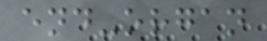end-organ
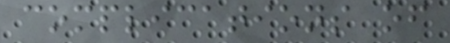complications of
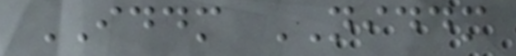IDDM NIDDM
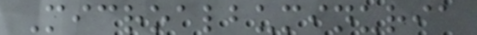Microalbuminuria
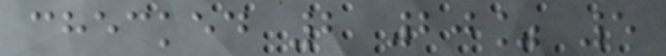checked 2 20% 5
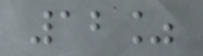12%
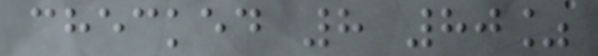checked 8 80%
